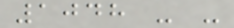1048 - -
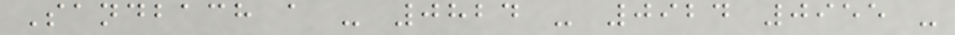Sandbach a - 0824 - 0924 0955 -
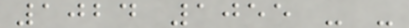1024 1055 - -
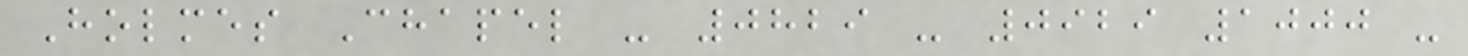Holmes Chapel - 0829 - 0929 1000 -
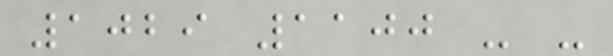1029 1100 - -
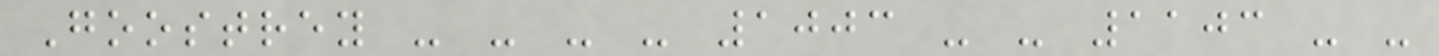Goostrey - - - - 1003 - - 1103 - -
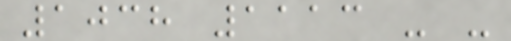1038 1113 - -
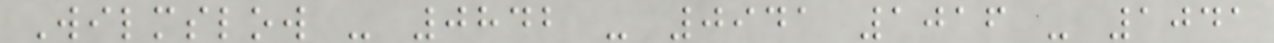Wilmslow - 0842 - 0941 1016 - 1041
